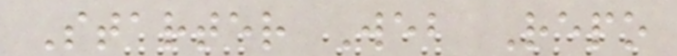Starter Web Repo
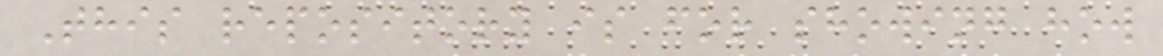This repository is for showing how
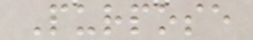Purpose
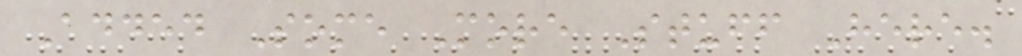Added Some More Stuff Here.
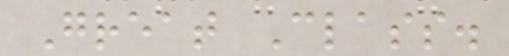Great Class.
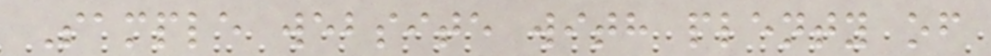Sample website with plenty of
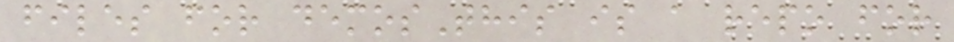files for demosThis is a repo for
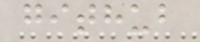github
